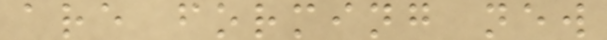are forming new
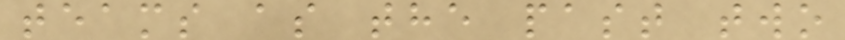teams as the past two
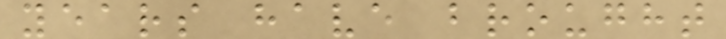years have brought
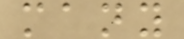many
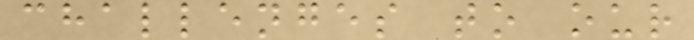challenges to our
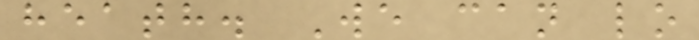heath. We can lo
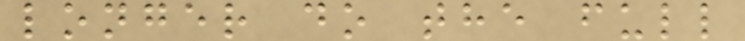longer do the full
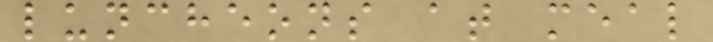luncheons at meal
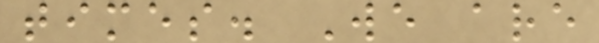times. We are
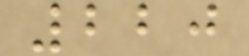220
